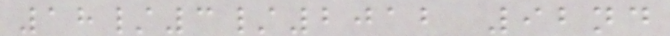18/3/2012 92nd
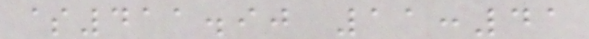$411.90 11:41
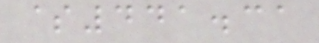$441.31
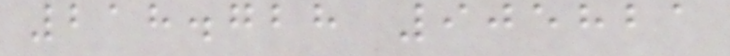218.728 905821
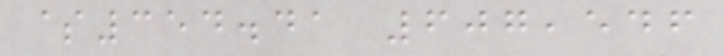$354.41 607,546
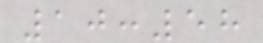10:58
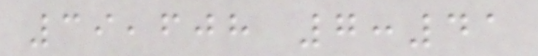39,608 7:41
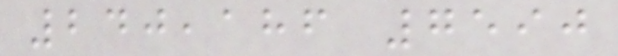240,186 7590
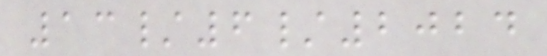13/6/2024
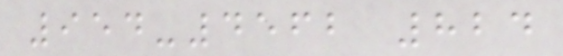954-4562 824
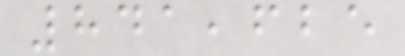841,625
